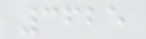3625
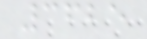3625
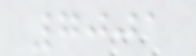7001
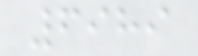6989
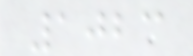1023
